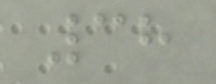38
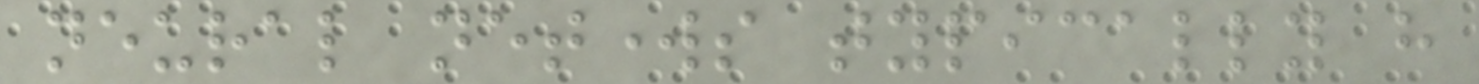neural networks typically have
